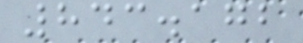843.172
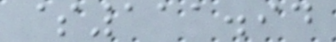$111.94
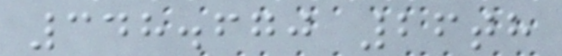348.670 26th
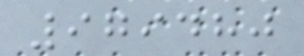979480
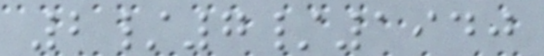2/7/1940
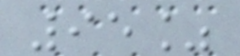95%
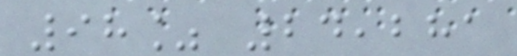98% 24,281
